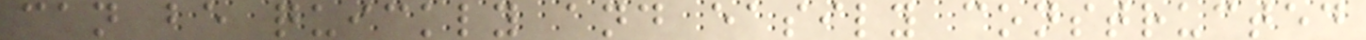can be quickly and easily constructed
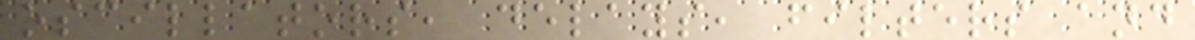oscillators, delays, filters and
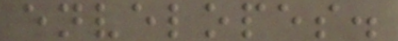envelopes.
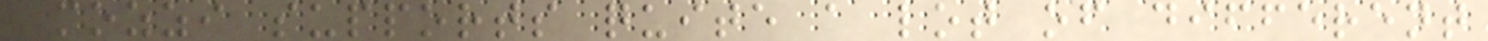Mozzi supports quite a lot of different
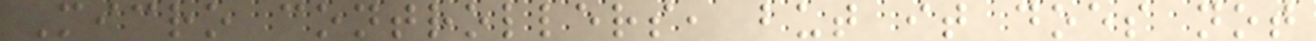Micro controllers, but it does not
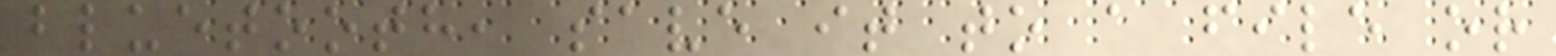bluetooth, save it to a file or
